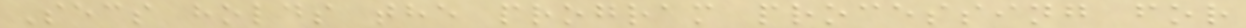Secs holds the program processing for
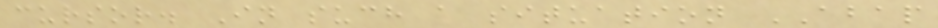cursor. In such a situation ABAP
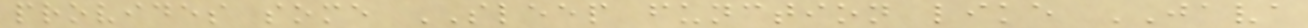provides some SLEEP function like JAVA
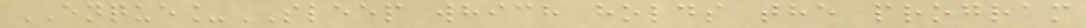ENQUE_SLEEP which holds the program
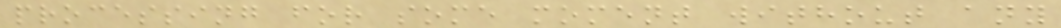processing for some moment without any
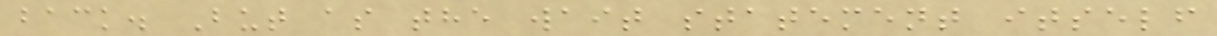back. But as the wait statement itself
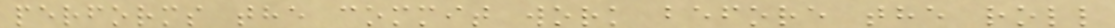performs the commit work before the roll
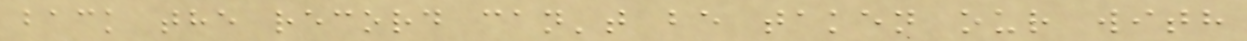back the record can't be taken our with
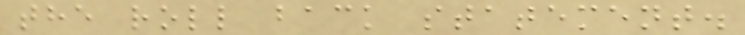the roll back statement.
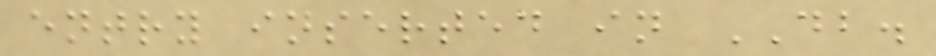entry inserted in DB.
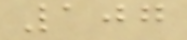107
